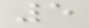5
